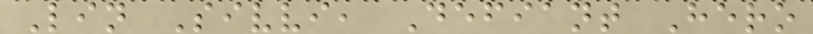Lin Sivvi, Defiant Hero
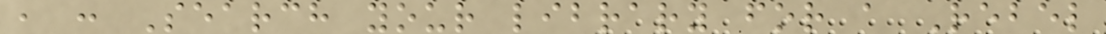, : Search your library for a Rebel
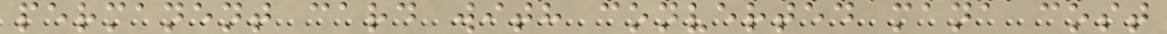permanent card with converted mana cost
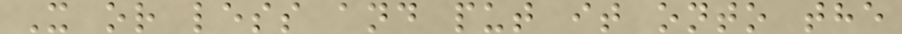X or less and put it onto the
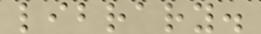library.
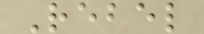Rebel
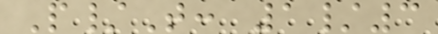P/T: 1/3
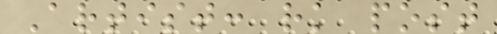Artist: rk post
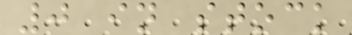0 in stock
